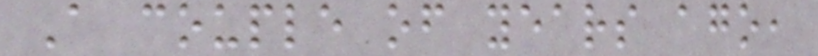A couple of years ago,
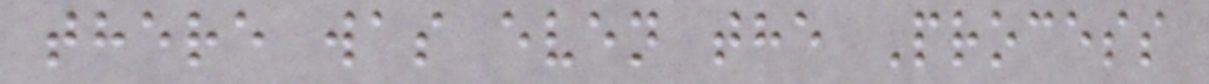there was even the Process
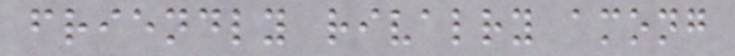friendly rivalry among
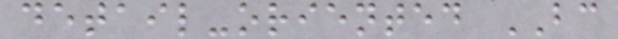detail-oriented BC
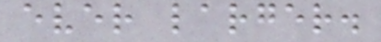ever larger.
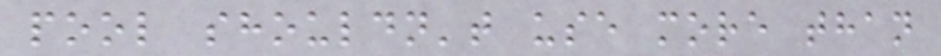pool shouldn't use more than
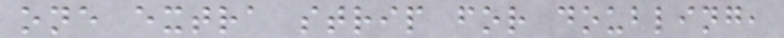one extra strip for doubling,
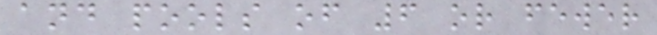and pools of 6 or fewer
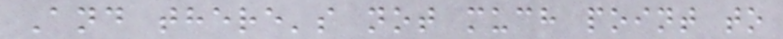And there's not much point to
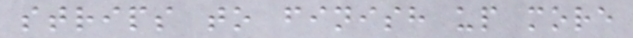strips to finish up more
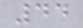44
